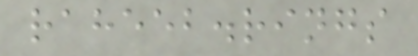raheeb.rings
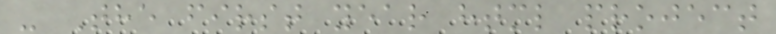- The first year html project
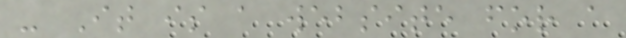- It is a website for a
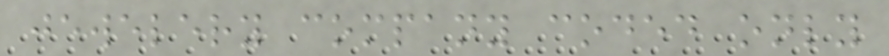jewelery company coded only
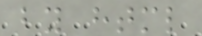by html
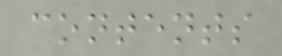contents
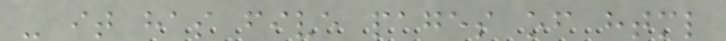- it has five pages of html
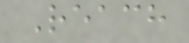Reach
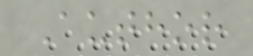Author
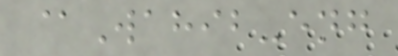@Wahib-eng
